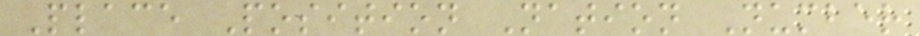Place Position Nation Number
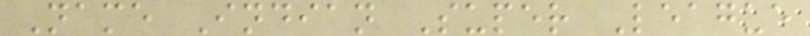Name Indian Super League
